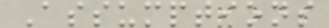Assumptions
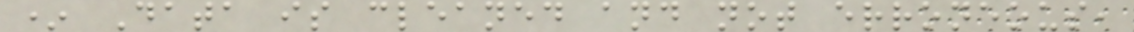* Data is cleaned and not erroneous,
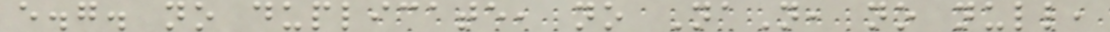e.g. no duplicate, no NaN, no null,
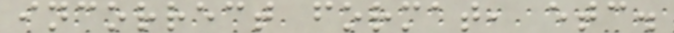incorrect format, etc.
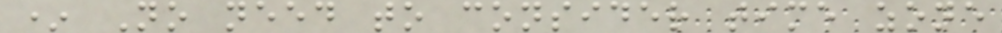* No need to consider time zone
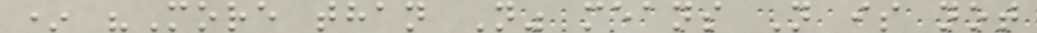* "More than N" means N is not
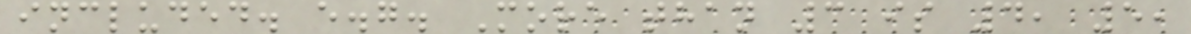included. e.g. More than 3 is 4, 5,
